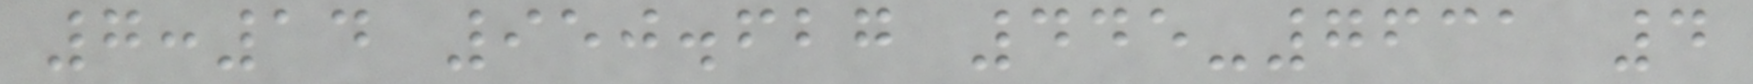7:14 950.627 445-7631 4
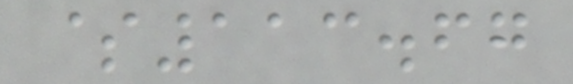$113.67
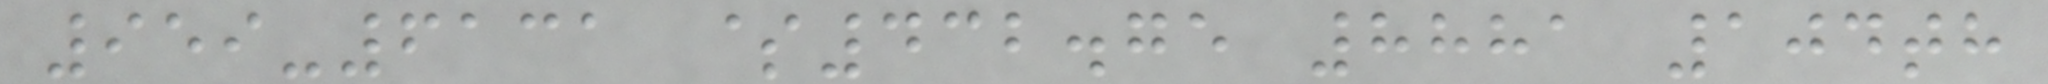959-6131 $432.75 8881 104th
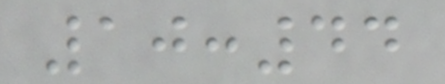10:44
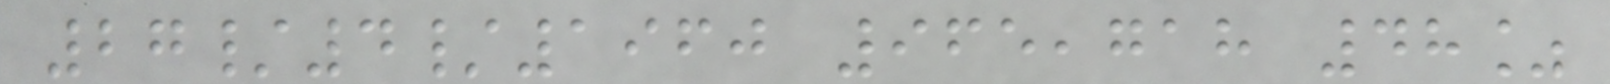27/4/1960 965,718 48%
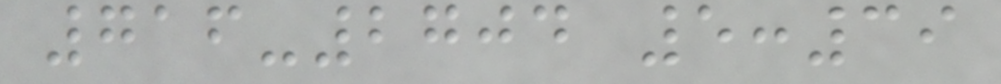716-2704 5:39
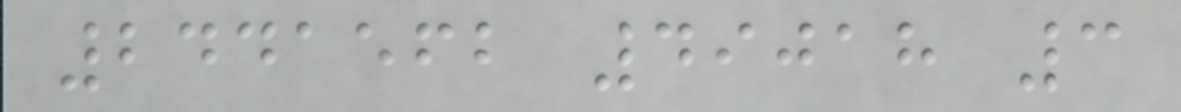2441562 49018 3
